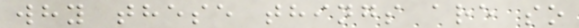why these things are so
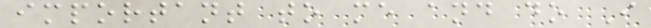important to me and do I
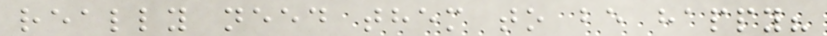really need them to be happy?
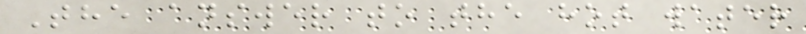The answer to the hot water
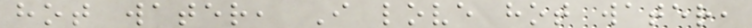hot water, I love hot water,
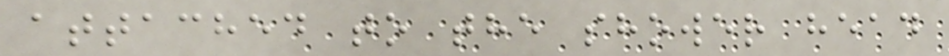attached to the shower head
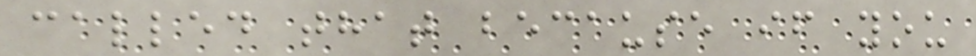called that because if you
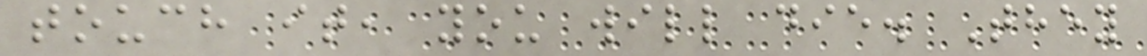touch it, you will die. They
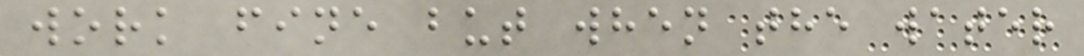work fine but when the water
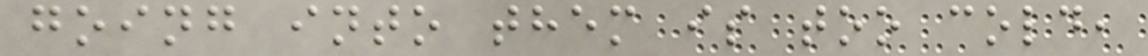going into them is too cold,
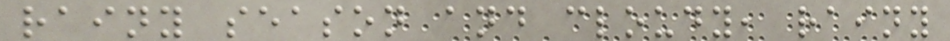rainy season and cloudy, rainy
